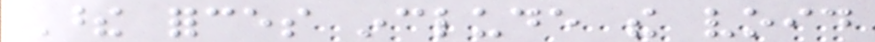These forces include the void
